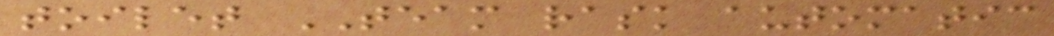toilet TEAM rask automatic
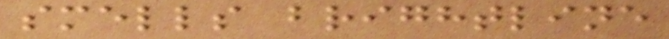smells brightline
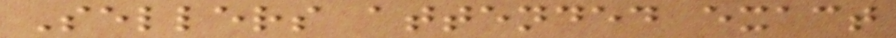Sellers attended exact
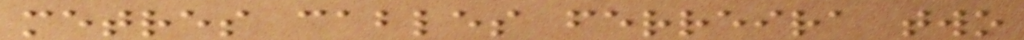metres cables ferreira two
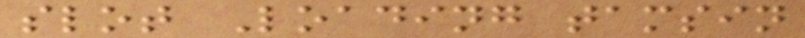slot Loading tamsin
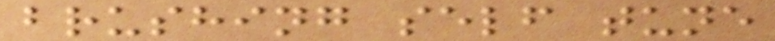brushing self tune
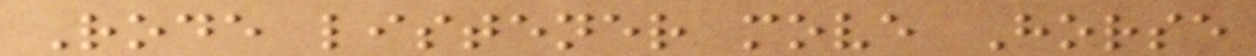Rode listener move Horse
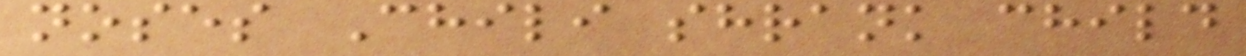noses Chili shrank child
